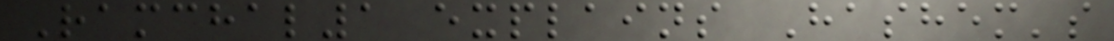Ramchal1 explains Hashem's
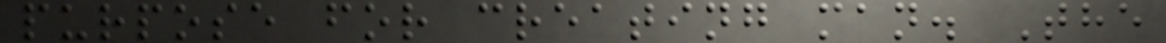purpose for creating man. The
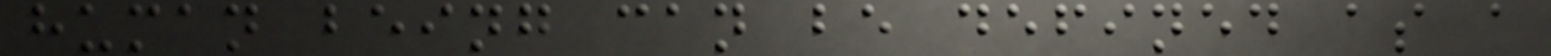human being can be defined as a
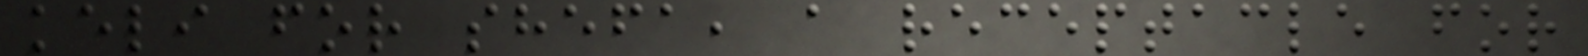keli for shefa, a receptacle for
